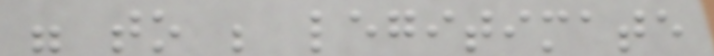were to be legitimate
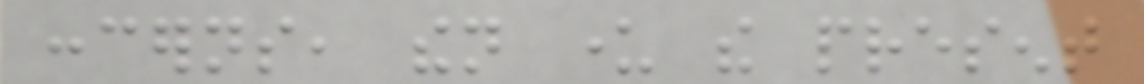concerns, then under the present
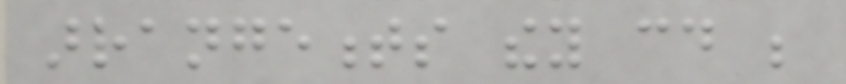arrangements they could be
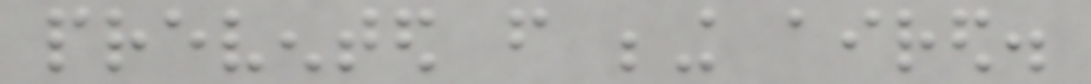prevented from being aired.
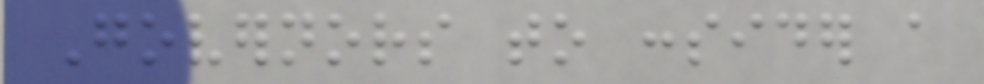Governors to consider a
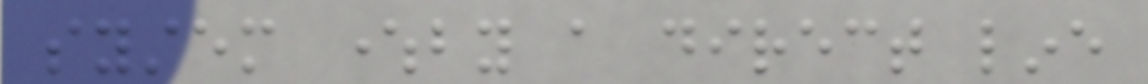system whereby a direct line
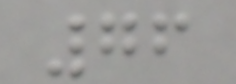76
